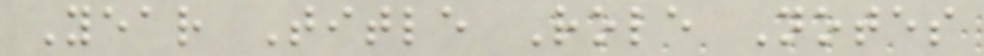Year Title Role Notes
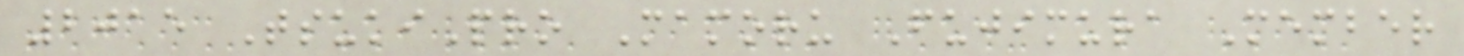2015 TsukiPro Mamoru Fujimura Member
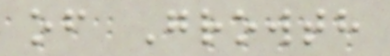of Growth
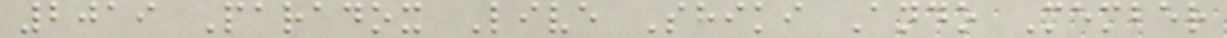2019 Paradox Live Shiki Ando Member
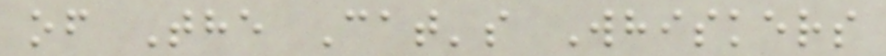of The Cat's Whiskers
